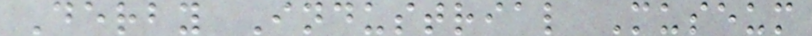Derby Industrial Museum
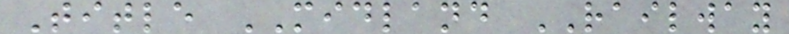Title MIDLAND RAILWAY
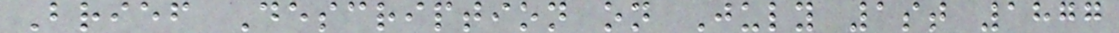Brief Description on July 1st 1877
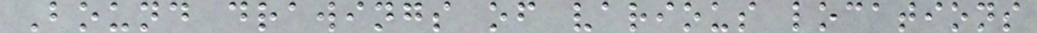Bound drawings of various locations
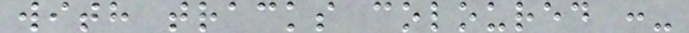with tracks coloured :-
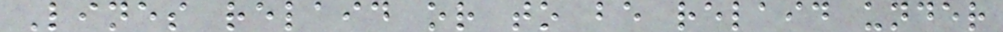Lines relaid or to be relaid under
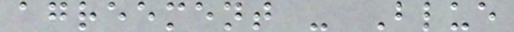agreement - Blue
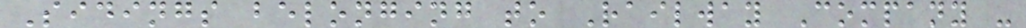Sidings belonging to Railway Company -
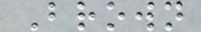Brown
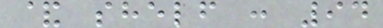& shelf : 94
